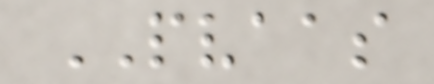PVAAS
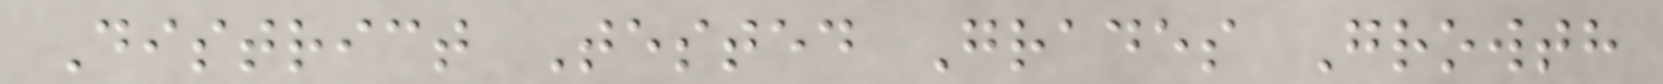District Tested Grades Growth
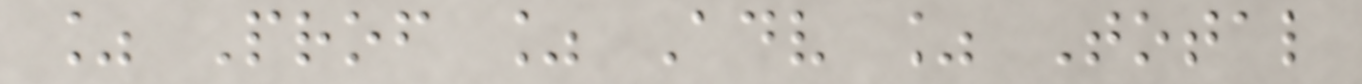% Prof % Adv % Total
